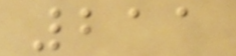211
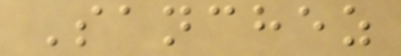Sanchez
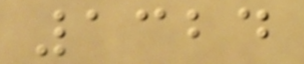1324
